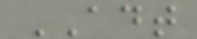ADT
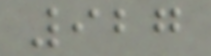927
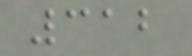312
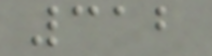312
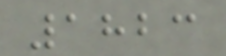1823
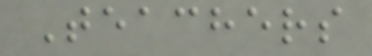Teachers
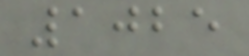1025
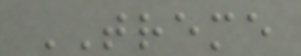TREME
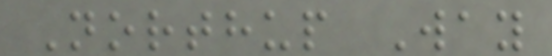Northup Way
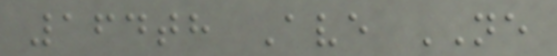164th Ave NE
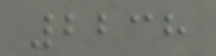2238
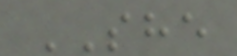SHE
